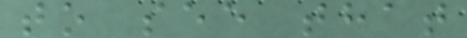to see that
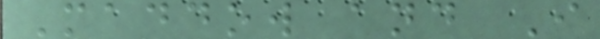Maddow and I
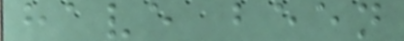have been
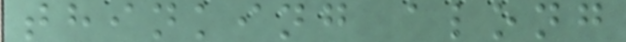thinking along
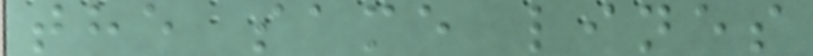the same lines
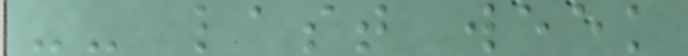-- last week
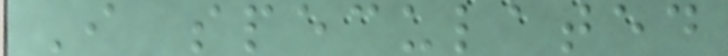I speculated
